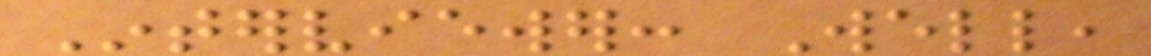Interviewer: Well,
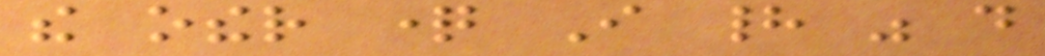the other question I had was do
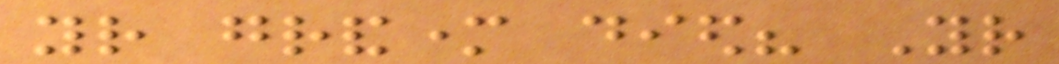your grandmother died? Your
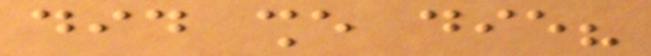did she die?
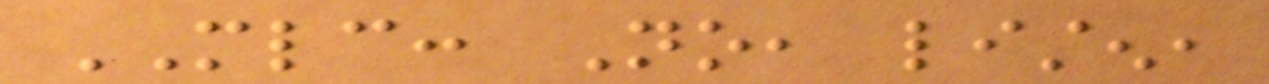MLC: No, listen,
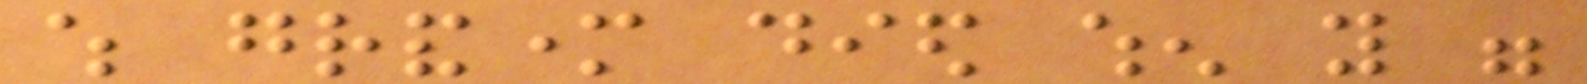which grandmother died when you were
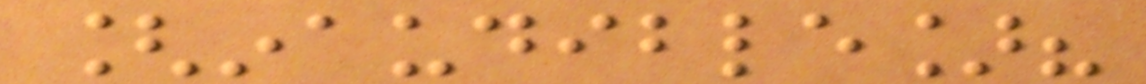[inaudible]?
